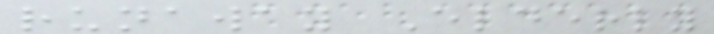runaway Elderly
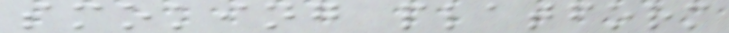smoking platform
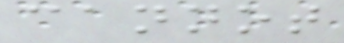cannot
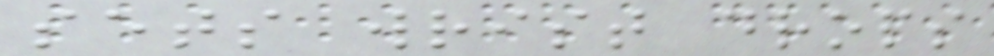sets wrist drops
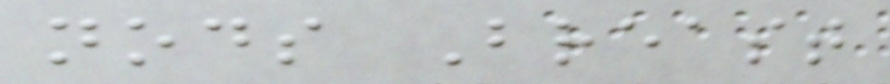nods Breast
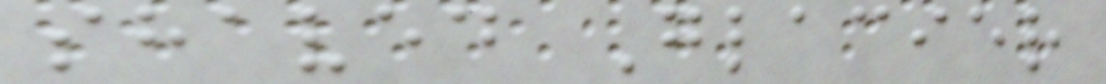shaved Glacier
